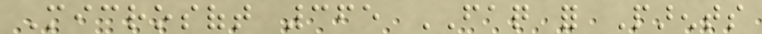Microsoft 365 FAQ for Parents
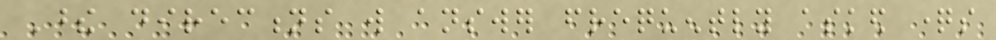These directions will answer frequently asked questions
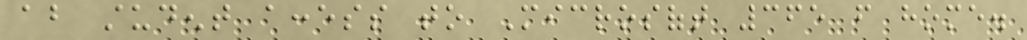about student access to Microsoft 365 from home.
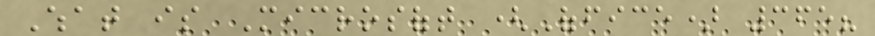What is Microsoft (Office) 365?
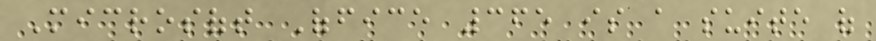Microsoft Office 365 is a suite of
